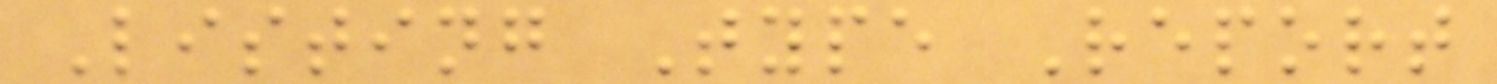Listing Type Report
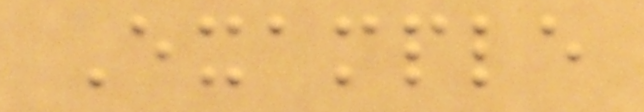Example
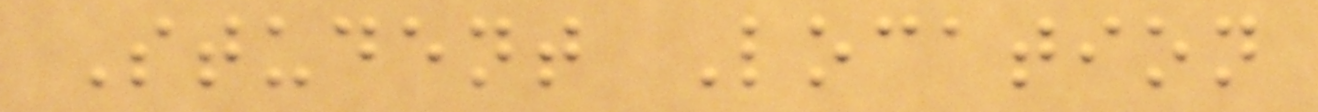Student Location
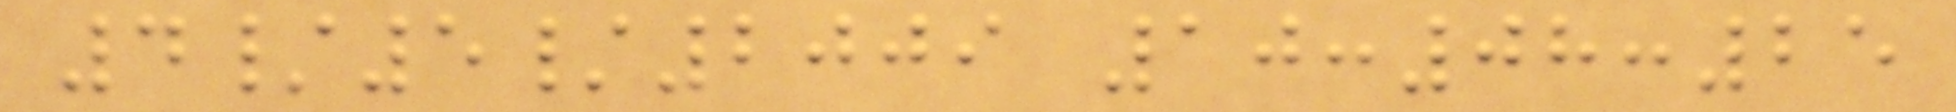4/5/2009 10:08:25
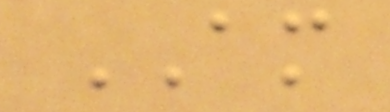AM
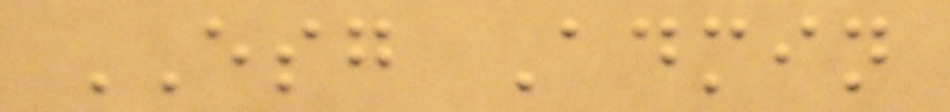ESG Admin
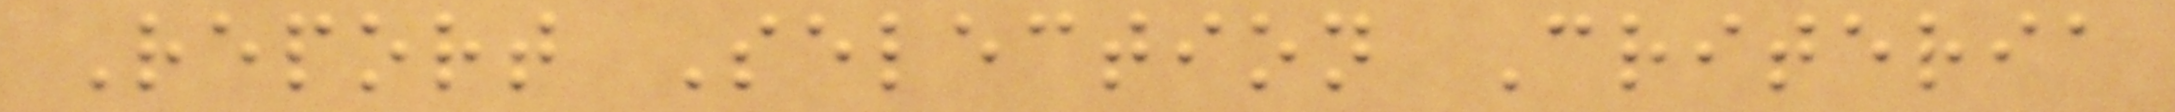Report Selection Criteria
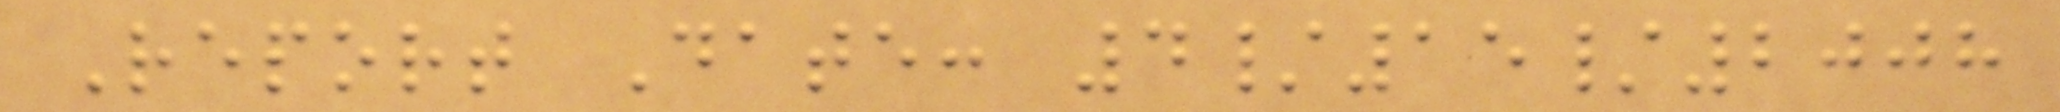Report Date: 4/15/2008
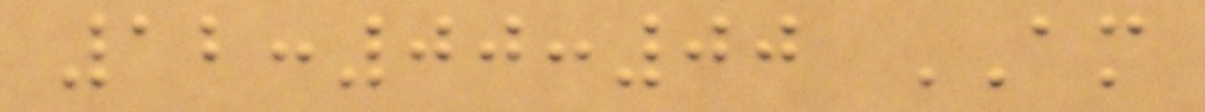12:00:00 AM
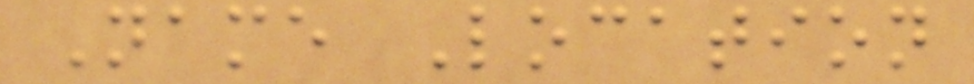Name Location
